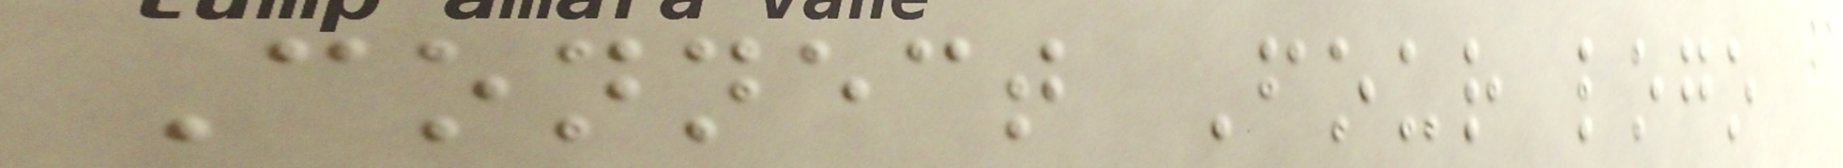Connect Four logo
